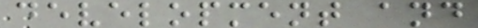development and
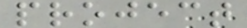project
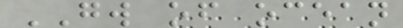GW of ocean
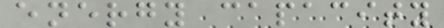energy capacity
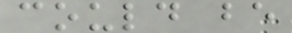could be
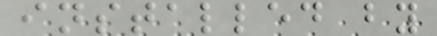installed by
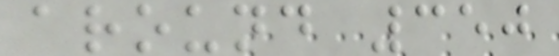around 350
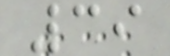39
